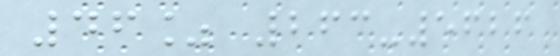46% 263-5626
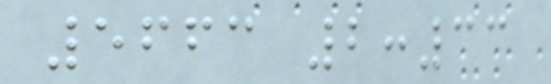5663 2:33
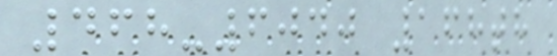468-6040 168th
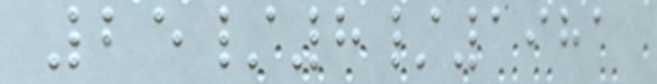25/8/1981
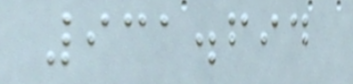931.694
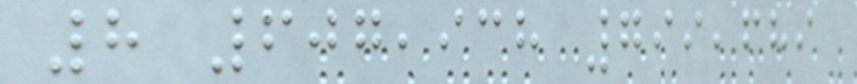8 607,938 799,689
